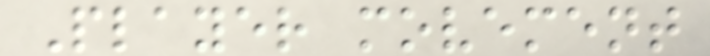Player movement
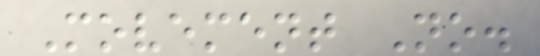Movement No.
